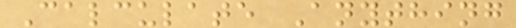Calculate Anything
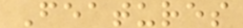Features
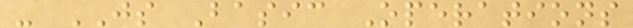- JS Basic Operations
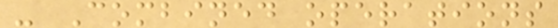- Combined operations
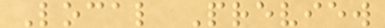Local Preview
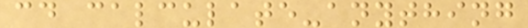cd calculate-anything
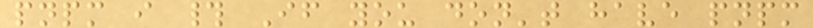pnpm i # If you don't have pnpm
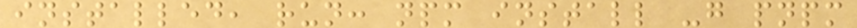installed, run: npm install -g pnpm
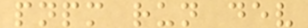pnpm run dev
